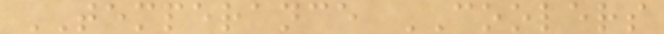TEMPERANCE COOLERS
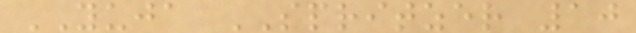YUJA SPRITZER 10
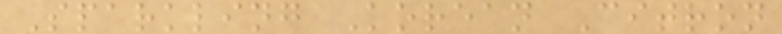Sparkling Korean Citron
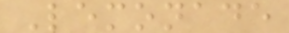Lemonade
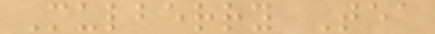Mulberry Tea
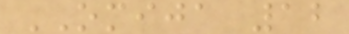OMIJA 12
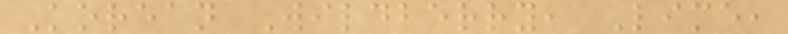Korean Wildberry, Lime,
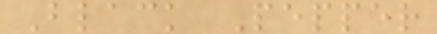Black Pepper
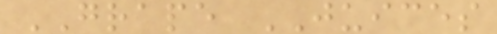GRAPE JUICES
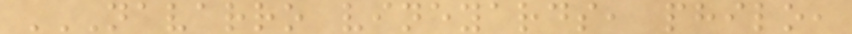NAVARRO VINEYARDS, PHILO,
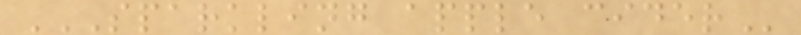SPARKLING APPLE CIDER
